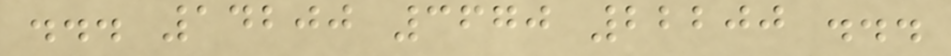... 14200 3670 22200 ...
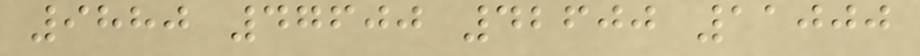9880 47600 42600 11000
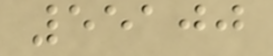55100
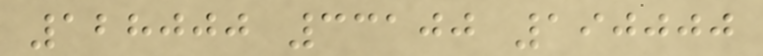128000 33100 190000
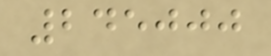245000
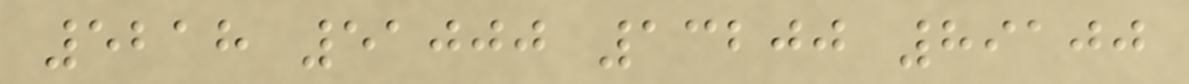5218 51000 13200 89100
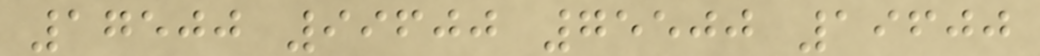17500 99600 75500 19600
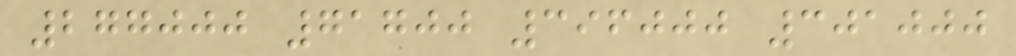277000 71700 396000 301000
